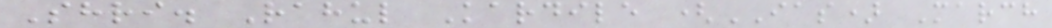Shri. Rahul Kardile (IAS) March
